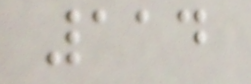114
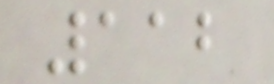112
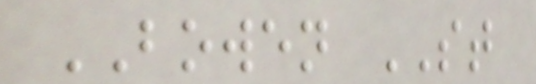BOWEN ST
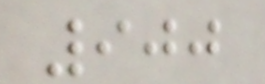900
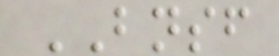BNSF
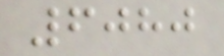6080
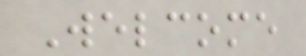Welcome
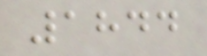1844
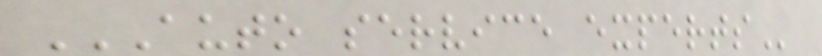AUTO SERVICE EXPERTS
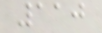110
